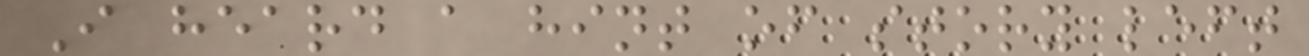I heard a hint of story left
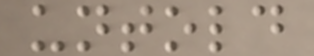untold
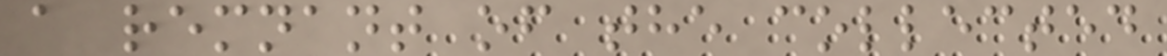a remnant of the collected
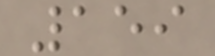159
